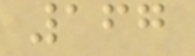167
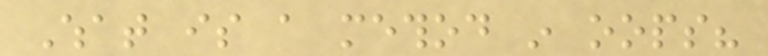What is a method in oops?
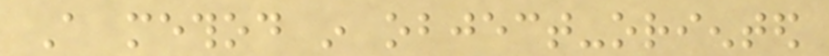A method in object-oriented
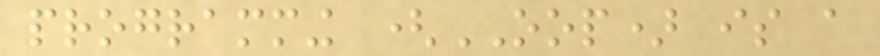programming (OOP) is a
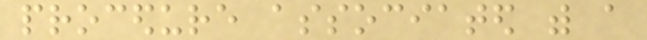procedure associated with a
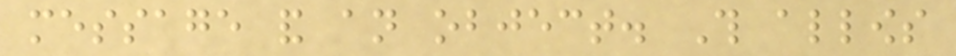message and an object. This allows
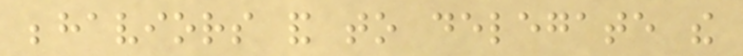behaviors and to delegate the
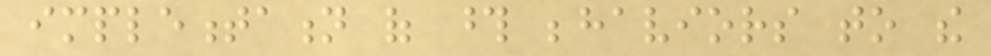implementation of those behaviors to the
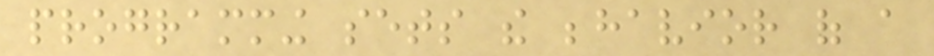programming sets the behavior of a
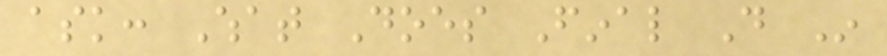ask: What Does Final Do In
